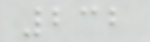232
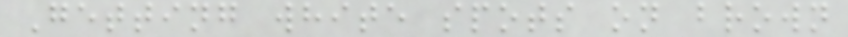Getting white spots on brown
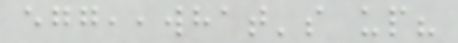egg,,what's up?
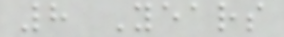8 Years
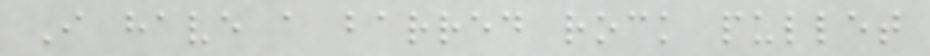I have a barred rock pullet
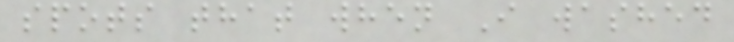spots that when I washed
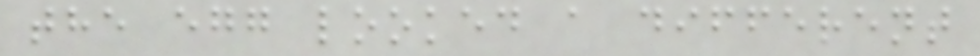the egg looked a different
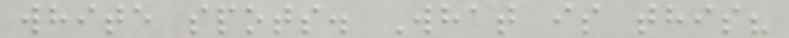white spots. What is this?
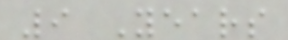9 Years
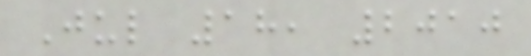Jul 18, 2010
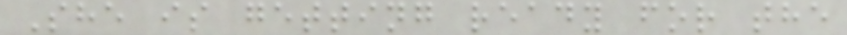She is getting ready for the
